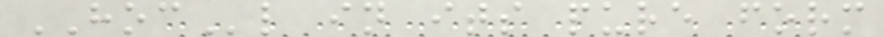HOCl in its pure form
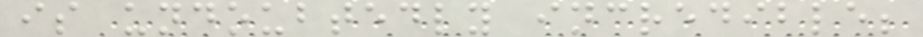is undoubtedly incredible;
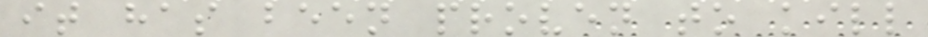it has been proven to kill
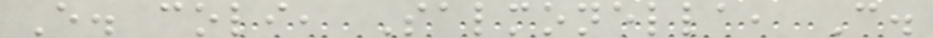E. coli, Salmonella, C.
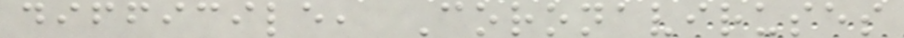difficile, Coronaviruses
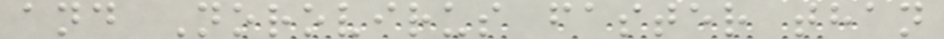and Norovirus faster than
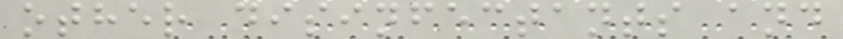other disinfectants and
